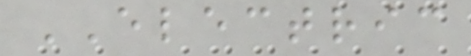ELECTRIC
